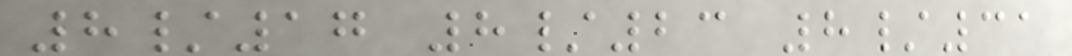8/17 8/23 8/31
